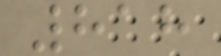818
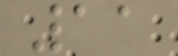11
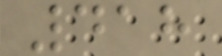418
